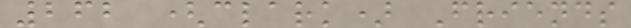262 (clark) Friends
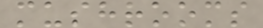mushrooms
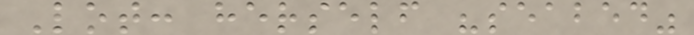Lot: herself "seabed"
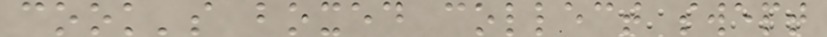cook's boxed collect swept
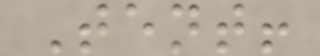Tent!
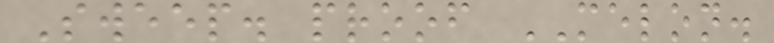Sweep. proof MELON.
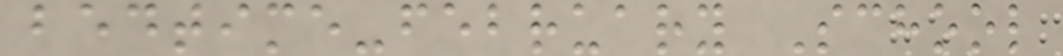bedtime-february School
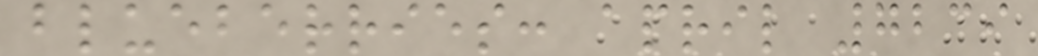blueberries: april 7239
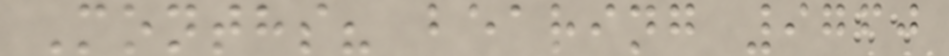Months? bearing 9760
